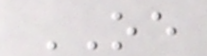OE
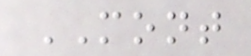MONT
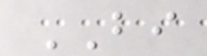BI
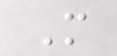M
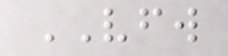VFW
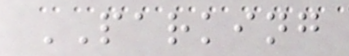PARKING
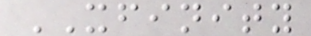XFINITY
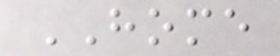HOME
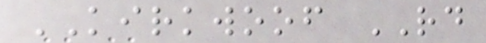KIRKWOOF RD
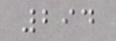294
